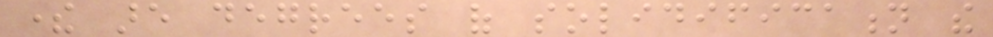there are degrees of solidification the
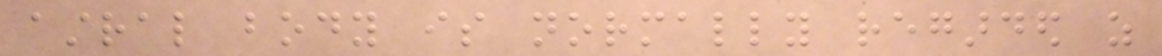astral body is normally regarded as
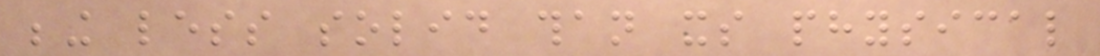being less solid than its physical
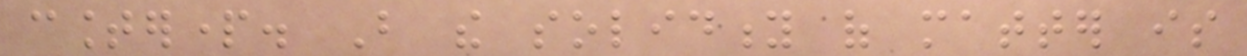counterpart. But the solidity of matter is
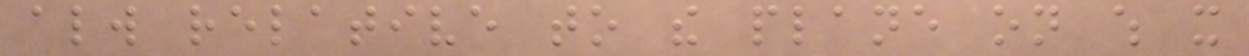always relative to the plane on which it
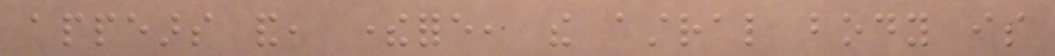appears and, therefore, the astral body is
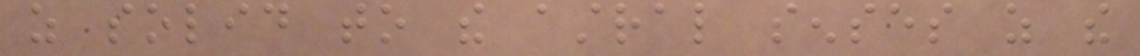as solid to the astral senses as the
